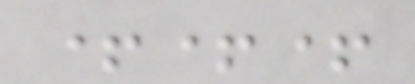+++
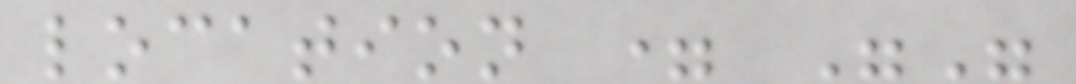location = ""
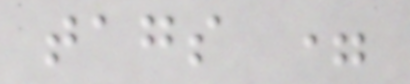tags =
